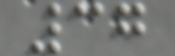37
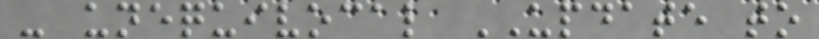- unequivocal UPDATE to
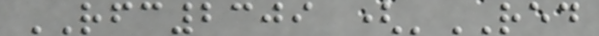RFC2309 ('RED
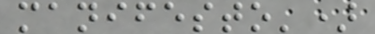manifesto')
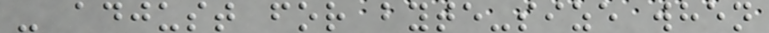- adjust for byte-size when
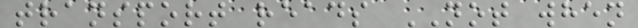transport reads NOT when
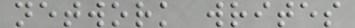network writes
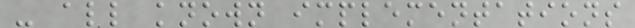- all known implementations
